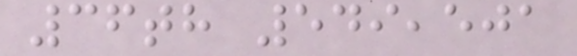36th 549,501
